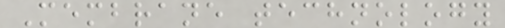Membrane technology
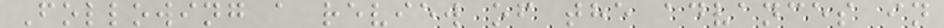Following a review of the advances in
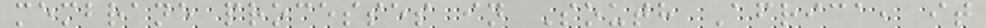membrane processes in South Africa, it
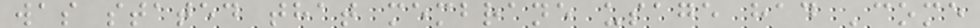was stated that membrane usage had 'come
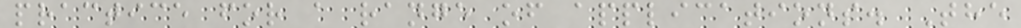practice for a range of applications. The
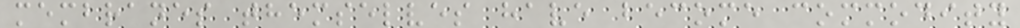membranes themselves have become commodity
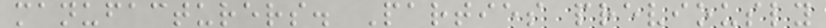manufacturers. Parties previously
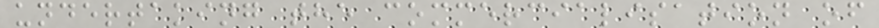undertaking the commercialisation of
